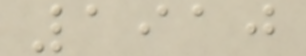1910
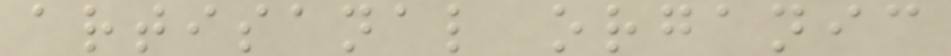artisanal organic
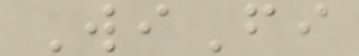WiFi
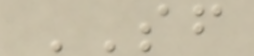SF
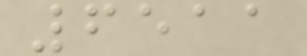6511
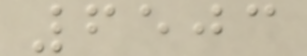6503
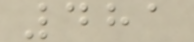481
